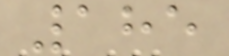185
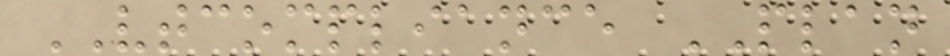VTCOMPLIANCE PLAN
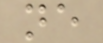ne
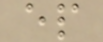ep
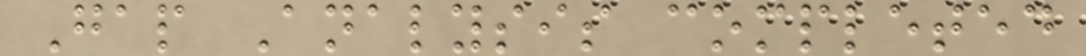Gap Analysis completed
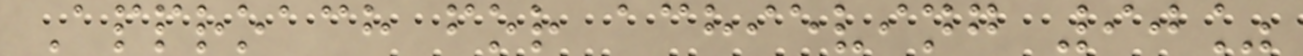Approach for achieving 90%
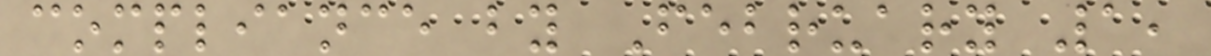compliance by February 1,
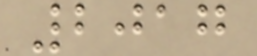2017
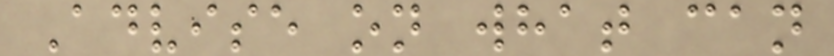Advise on what can
